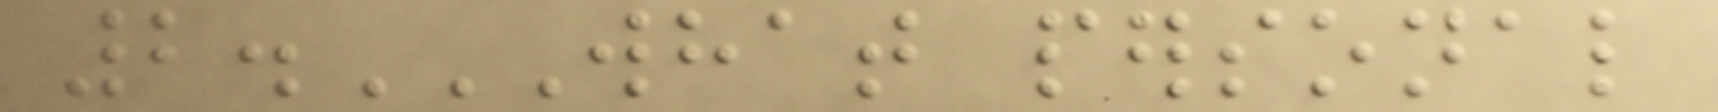2.WHAT PERSONAL
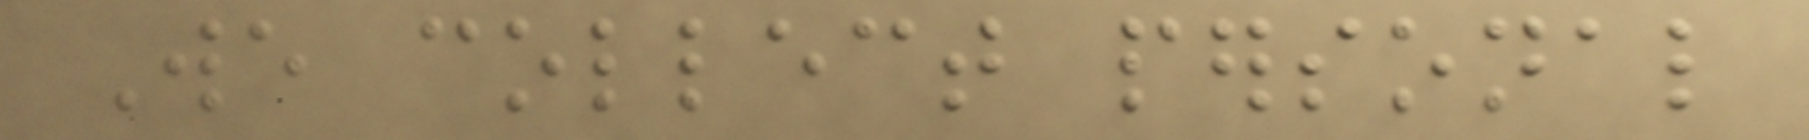We collect personal
